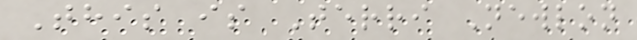This is Terri Newlon
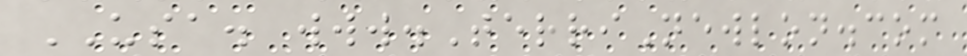USA. www.TerriNewlon.com
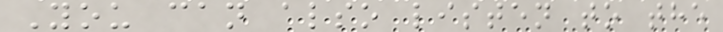You can also listen to the
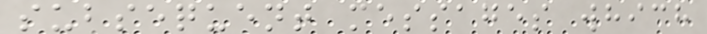subsequent messages which
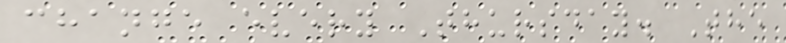change every Thursday. The
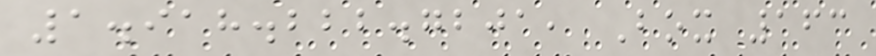1.918.222.7201, Box 163
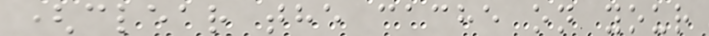(clear the cache on your
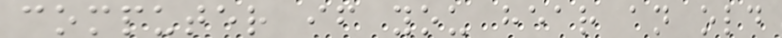computer if you hear an old
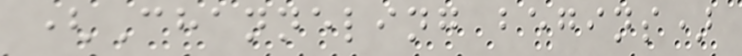(Channeling begins)
